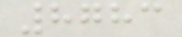8783
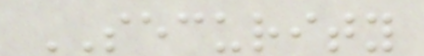SECURITY
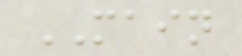MAIN
